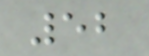52
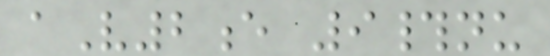aV2e 9#nu
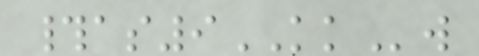#as9KKw
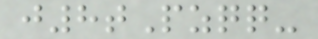j8tPzqq-
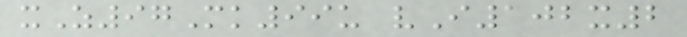xZ97Mk99u vI102x2
